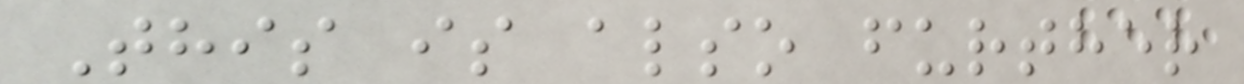This is also further
